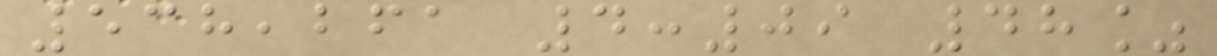538,261 4:09 48%
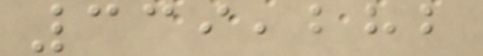339,282
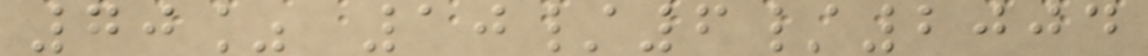70% 10/6/2004
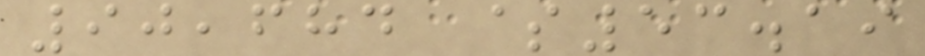90,684 $53.19
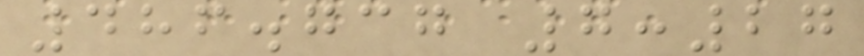486.737 7:27
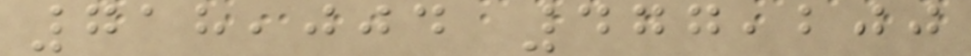718,004 477,200
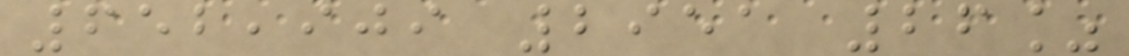652,909 2951 26%
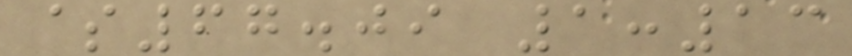$67.09 1:13
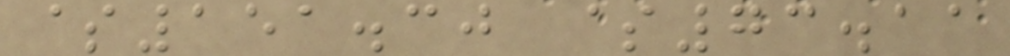$151.30 $73.11
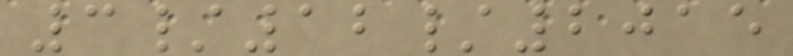3/12/2015
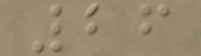26
